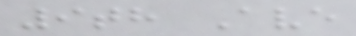9th Ave
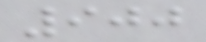900
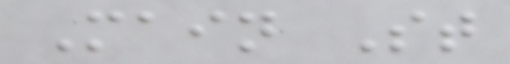Main St
